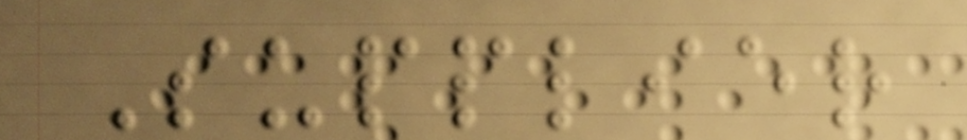Supplier
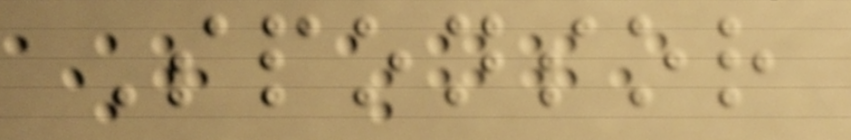Sponsor
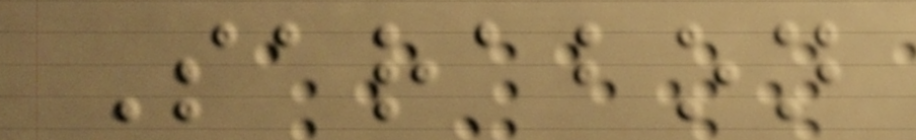Sarabon
